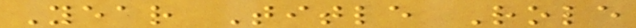Year Title Role
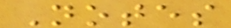Notes
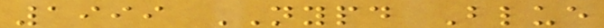1999 NYPD Blue
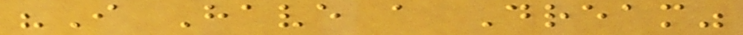"I Have a Dream"
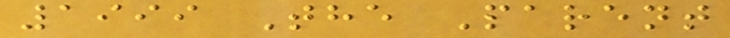1999 The Parent
